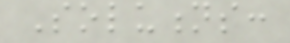Solutions:
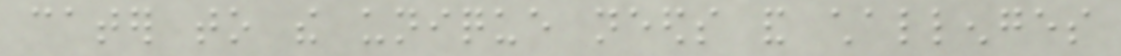cater to the unique needs and challenges
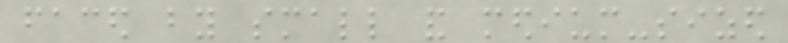faced by small and medium-sized
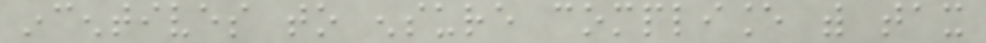incentives to ensure compliance with tax
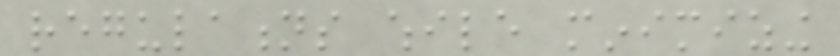regulations while minimizing
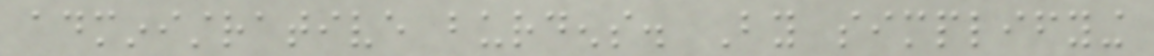administrative burdens. By simplifying
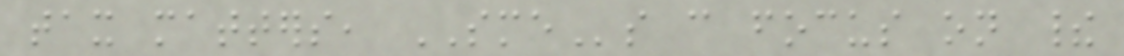tax matters, SMEs can focus on their
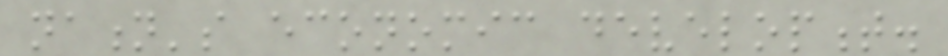nation's economic development.
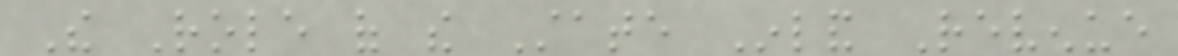The Role of the State Inland Revenue
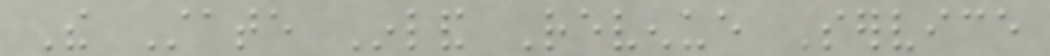The State Inland Revenue Service
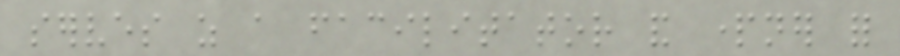serves as a facilitator and partner for
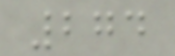274
